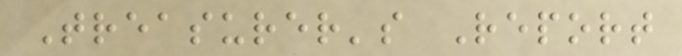Treasurer's Report
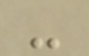-
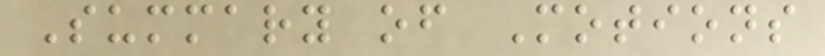Summary of Motions
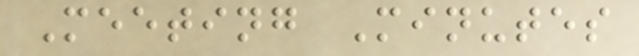Meeting Minutes
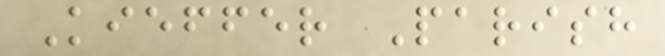Kieffer Parish
